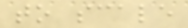to scale
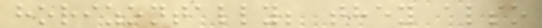horizontally; they also
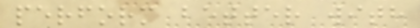perform better with
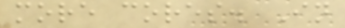more cores. In
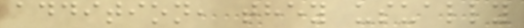addition, they usually
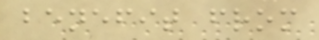benefit from
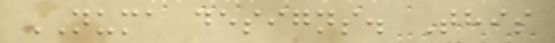NUMA designs. This
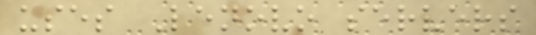uses Lenovo servers
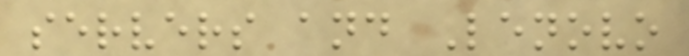servers and Lenovo
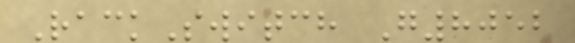RackSwitch G8052
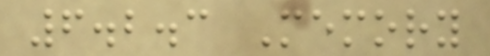6.2.3 Memory
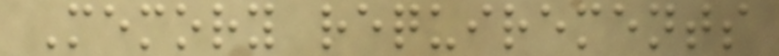Memory requirements
